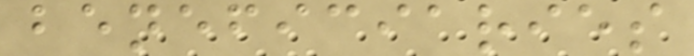beneficiaries
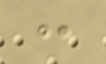:
